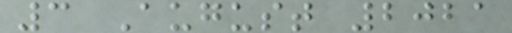3 August 2021
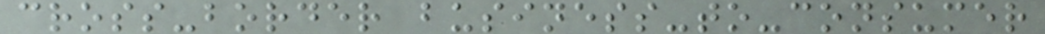cross-border business-to-consumer
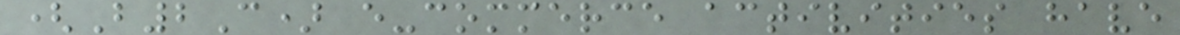(B2C) e-commerce activities have
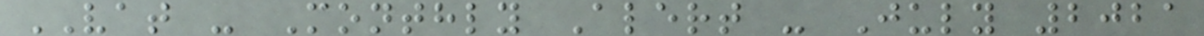VAT - Monthly Alert - July 2021
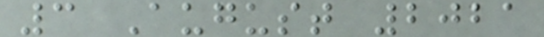3 August 2021
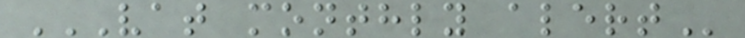VAT MONTHLY ALERT
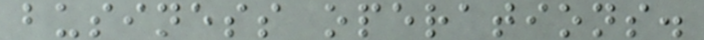business operations.
